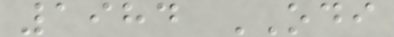1984 ODI
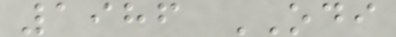1986 ODI
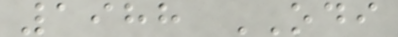1988 ODI
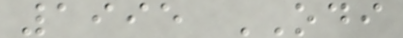1995 ODI
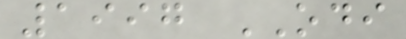1997 ODI
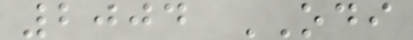2004 ODI
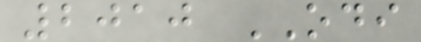2010 ODI
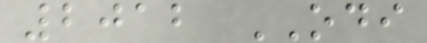2012 ODI
